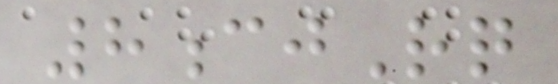8cjRq
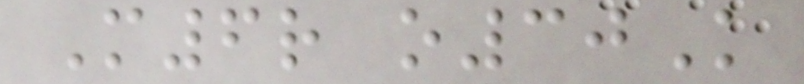M6r o30K
